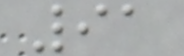91
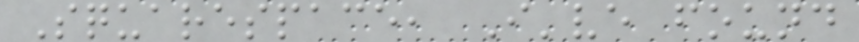Squarespace, I've found
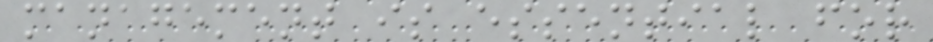management is essential for
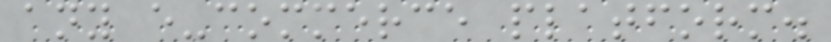any e-commerce platform.
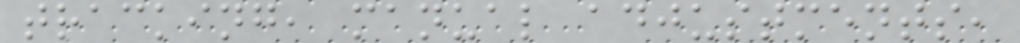tracking, manual adjustments,
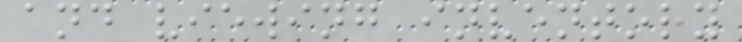and viewing inventory
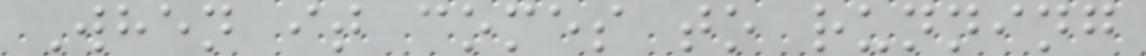When it comes to running
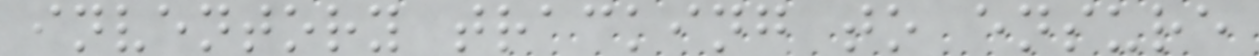inventory tracking to ensure
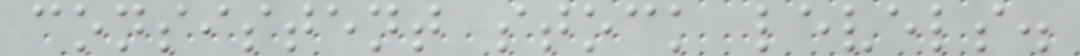consistent stock levels.
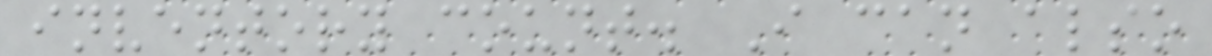inventory count. I can also
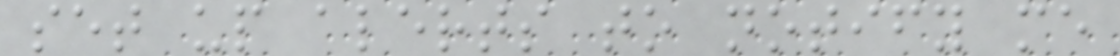set up alerts to notify me
